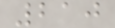210
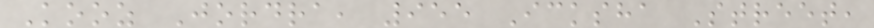Kooz Jordra, 955 Icksha Street,
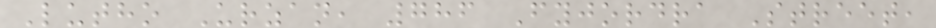Lutho Urzan, 786 Fyjordra Street,
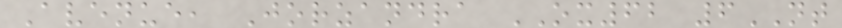Avenue, Jorzandra OX62 6NT
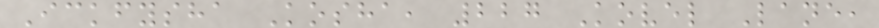Ickfysha Kosha, 227 Kovel Lane,
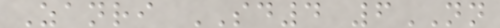Zanri SD4 6NN
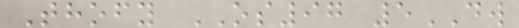Thofy OS97 5DW
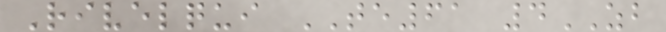Rivelqui TE61 4ZB
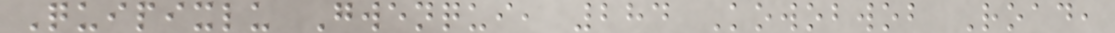Quipixlu Gwenqui, 284 Kowobwob Road,
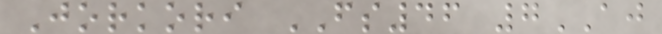Jorkori FS46 7AJ
